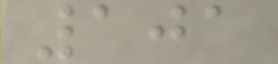101
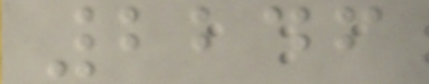2246
